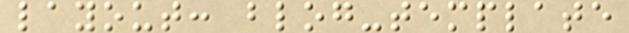layout: blog-template
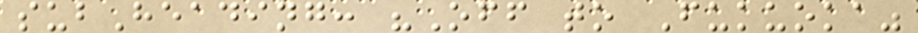subHeading: "Off to Fukuoka"
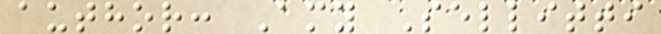author: Amy Sellitti
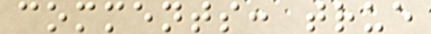comments: true
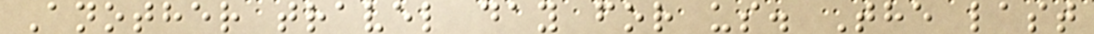Another travel day for us. The last
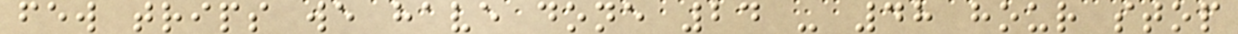few trips we have done 24 - 48 hour stop
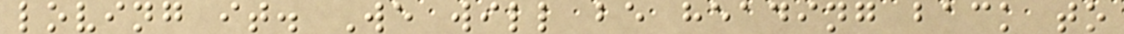loving it. We will be heading back to
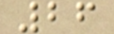26
